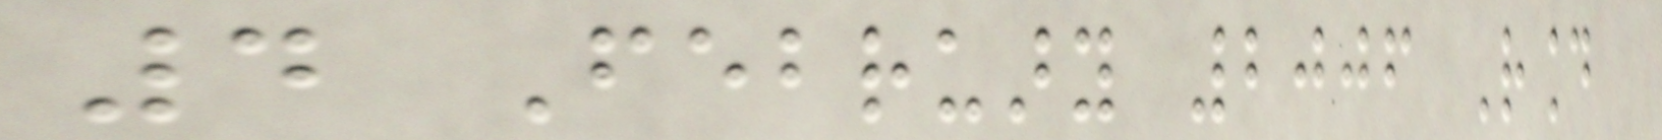4 February 2006 Round
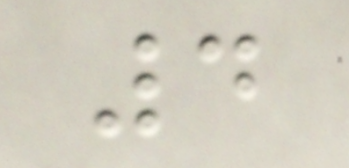4
